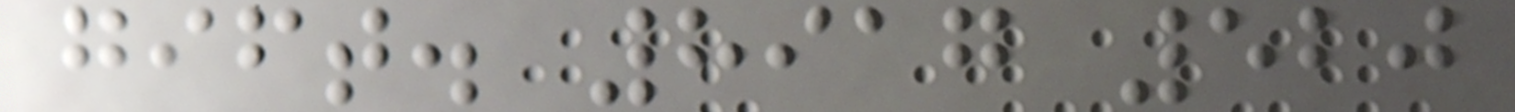gift. 8917 520
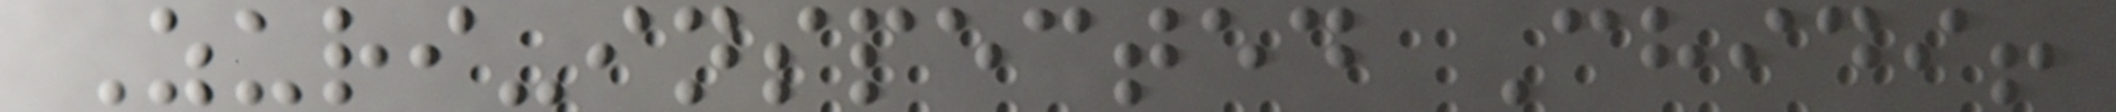Zuri-inspected Chidi!
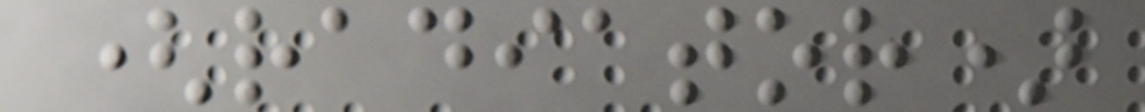(radiator)
